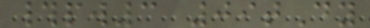#pw3 09tDy
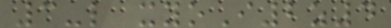3-l xyoI2z4
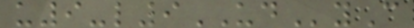u9-l9UDyC
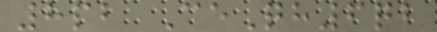8pb CeQh6qb
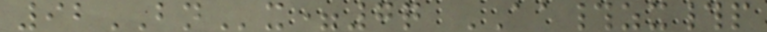92BNx=7q AA#zx#p
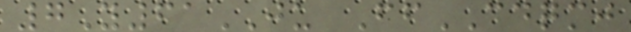7Y61JU FfCDQMJ
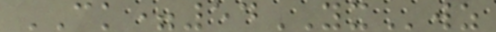CK=54YXwz
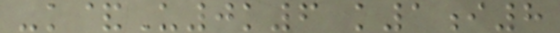-k&U0k6 k1i8
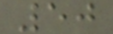50
